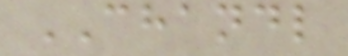CHANDL
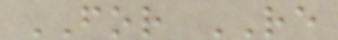FOR RE
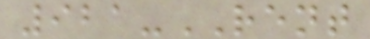921-RENT
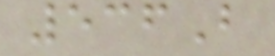536B
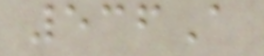536A
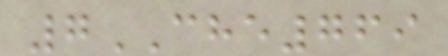7CHE769
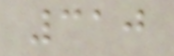310
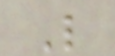L
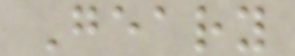Geary
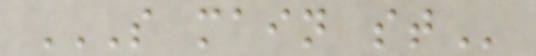S MAIN ST
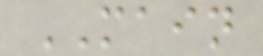MAIN
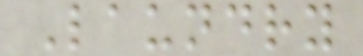Laundry
